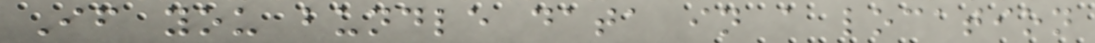If you bundle data in a location
